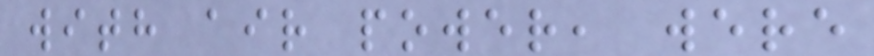with air power, were
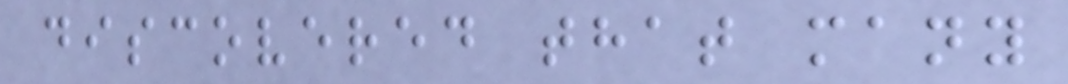discovered that many
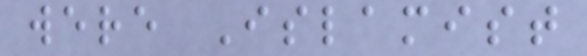were Islamist
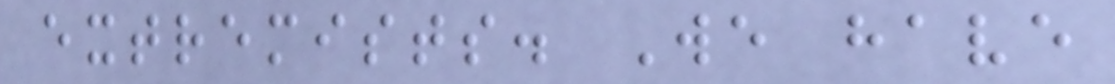extremists. We have
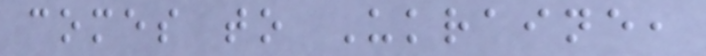comes to Ukraine,
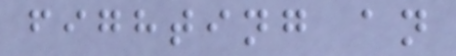fighting an
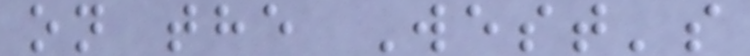on the West's
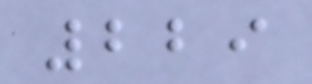229
